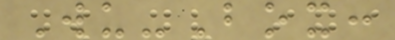Wu-Box:
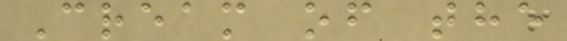Cream of the
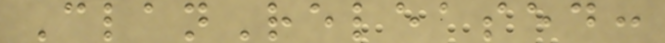ClanReleased:
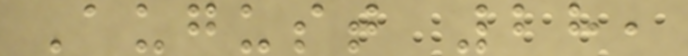August 28,
